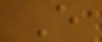E
